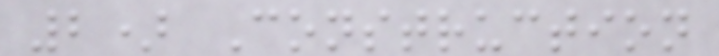2) Construction
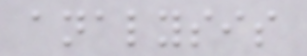analysis
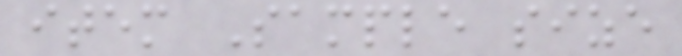item Sample size
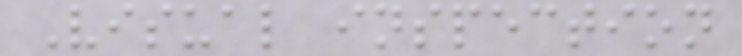Visual inspection
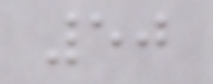50
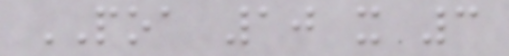POA 10 x 3
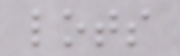lots
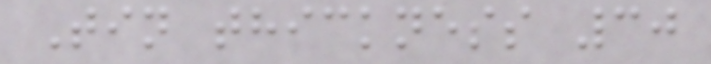Tin thickness 30
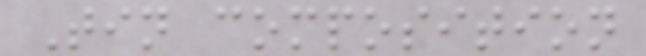Tin composition
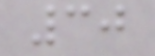30
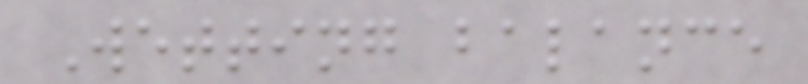Wetting balance
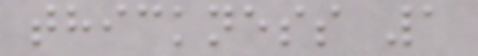thickness 1
